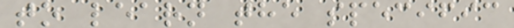to learn the specific
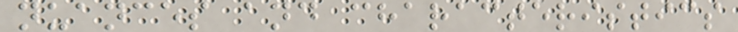nuances and characteristics
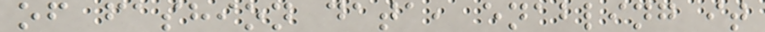of fashion data, enabling it
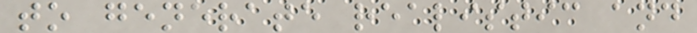to generate realistic and
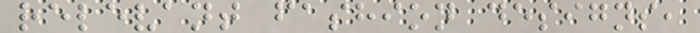relevant fashion designs,
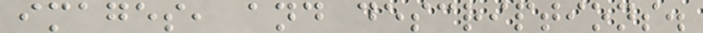images, and descriptions.
